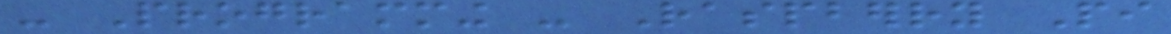- Programming - Raspberry Pi
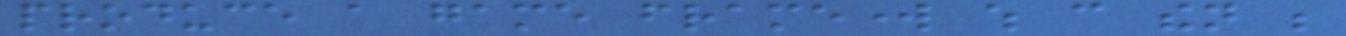produce a game framework which can then be
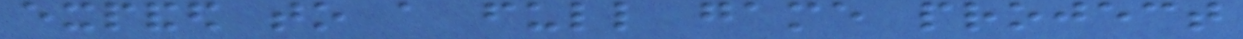expanded to a full game project
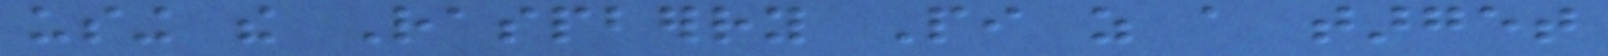using the Raspberry Pi as a target
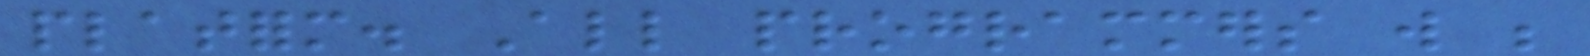platform. All programmers will be
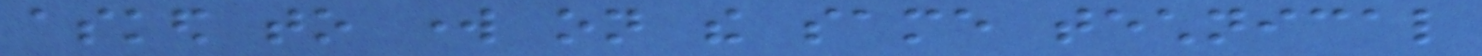asked to work on the same technical
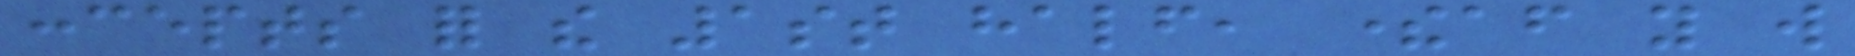concepts for the 1st half, thereafter you will
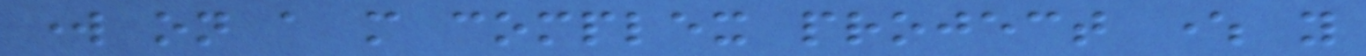work on a more complex project where you
